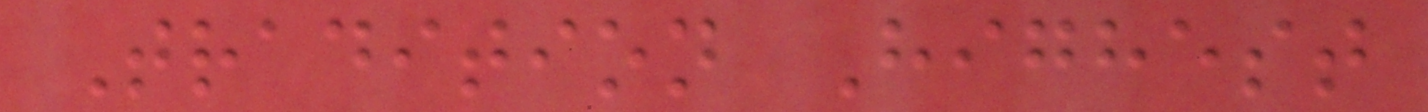Tradition Highest
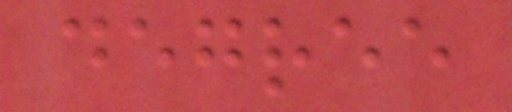degree
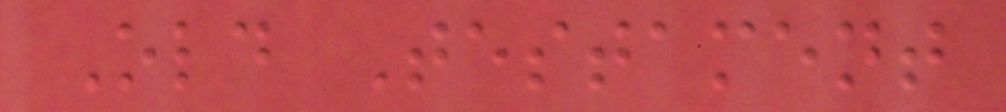Old Testament
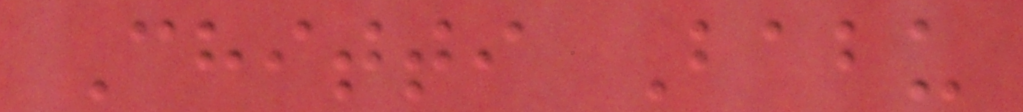Chitti Babu
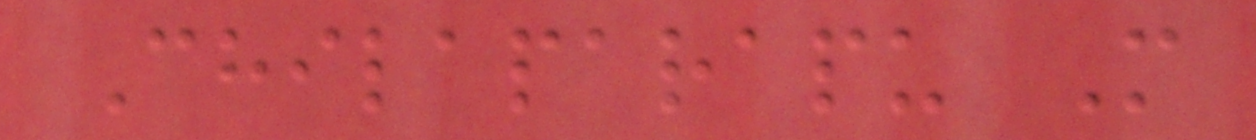Chilaparapu M
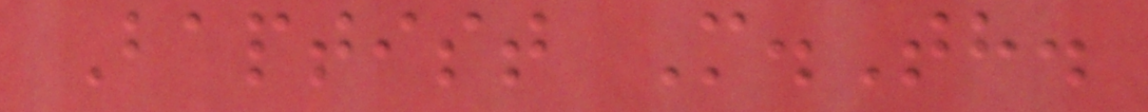Baptist M.Th.
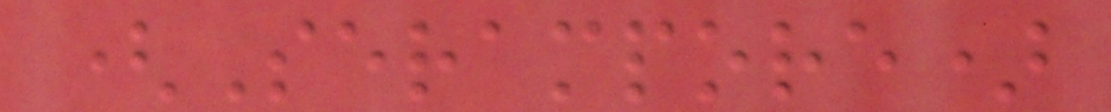(Serampore)
